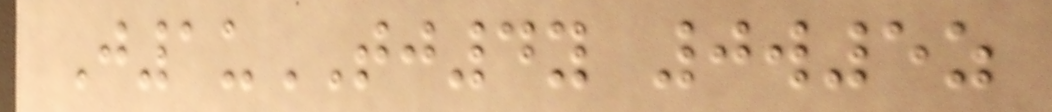J1uTJ4y 0w5z
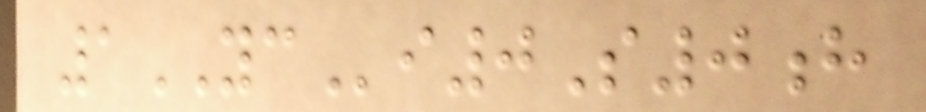1YCi0S0h
